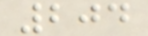204
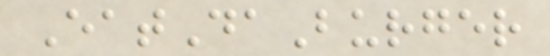EatDaBurger
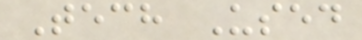Tech Used
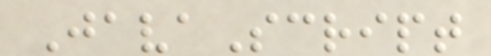JavaScript
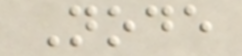Node
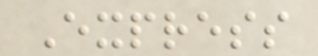Express
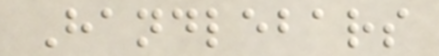Handlebars
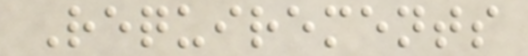Requirements
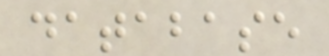database
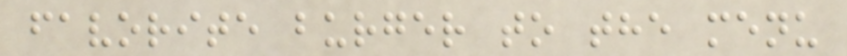favorite burger to the menu
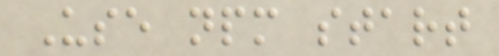Use npm start
